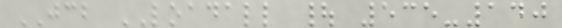JCB LOADALL | 535-140
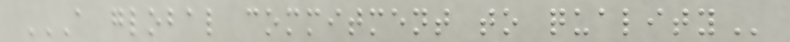A GLOBAL COMMITMENT TO QUALITY
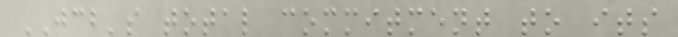JCB's total commitment to its
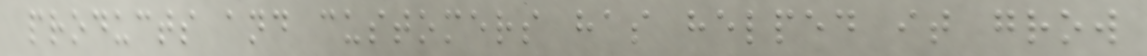products and customers has helped it grow
